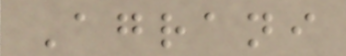Agrani
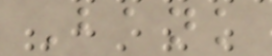Bank
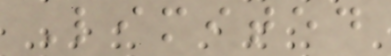Limited
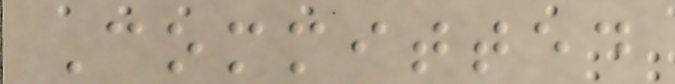Committed
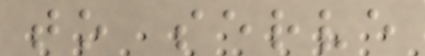to serve
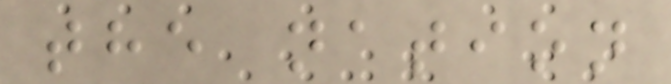the nation
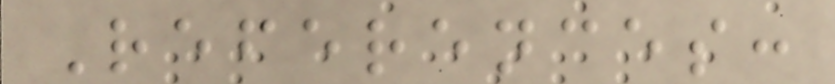References:
